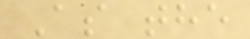As the
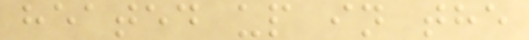heated up in the
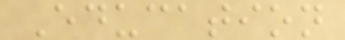Education
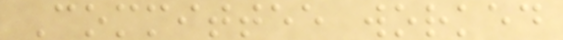Committee worked
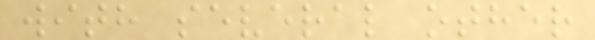with several other
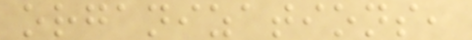organizations,
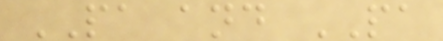PA and PA
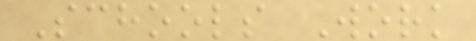Schools Work
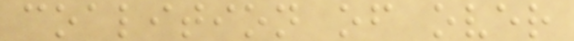coalition of over
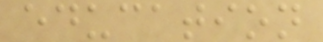education
